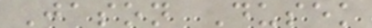Jason Dusek
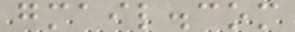gmail.com
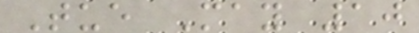Tue May 10
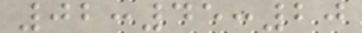02:45:20
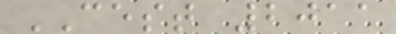CEST 2011
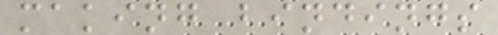making bindings
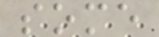some
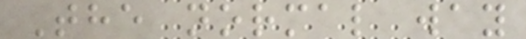The normal way
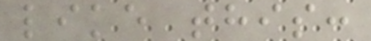like this:
